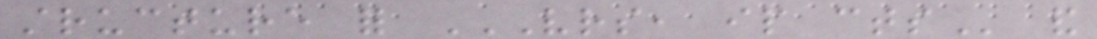structure for VRS, IP CTS and
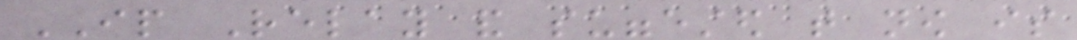IP Relay and suggested that now is
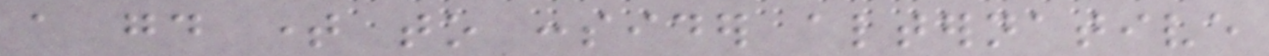a good time to consider alternative
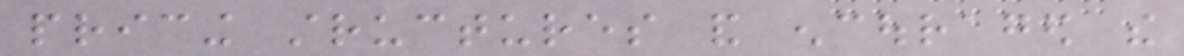pricing structures and encouraged the
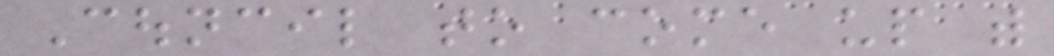Council to come up with
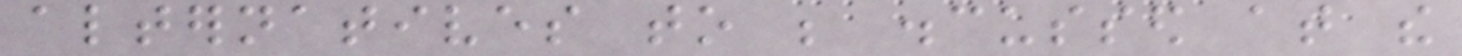alternatives to be discussed at the
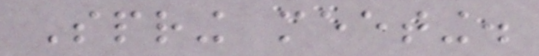Spring meeting.
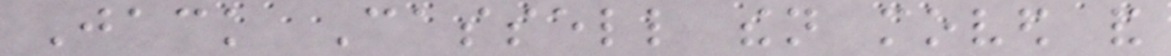Jack Cassell then moved and
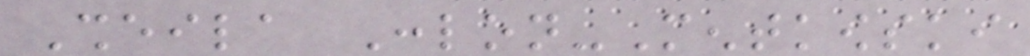Sheila Conlon-Mentkowski
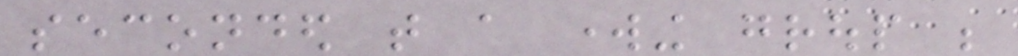seconded that a working group be
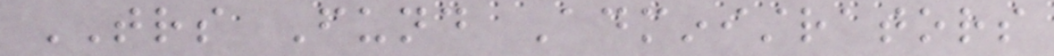TRS Fund Administrators
